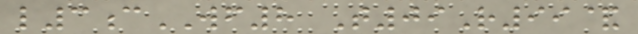l3cWF8 T09R99&
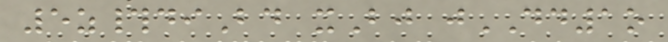5z#diBd xBj jDD1o
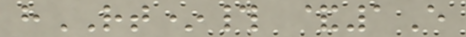hRT*# &1E
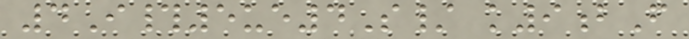4I#5ue4S/ k9bF
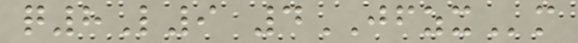q8L9 4JFZXm
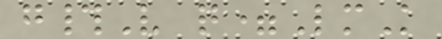g#V q=LmK
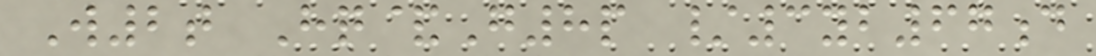W2t Hq&G8p /3yb67d
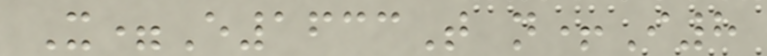X=E1633T n+I8
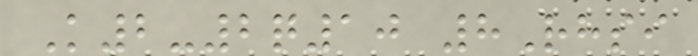K2-2q10 8Rhsi
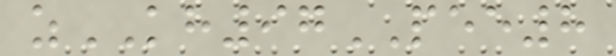zKH97PEE8
